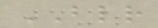BLR
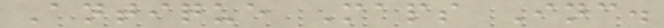Antique Maps Inc.
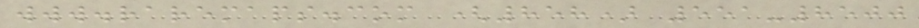www.raremaps.com (858) 551-8500
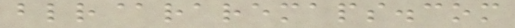blr@raremaps.com
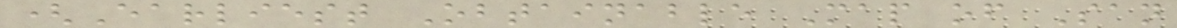(Earliest Obtainable Map of San
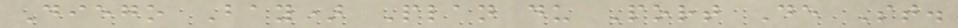Diego Bay) Plan du Port De St.
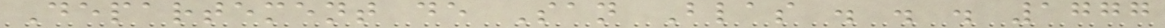Departement de San Blas . . . 1777
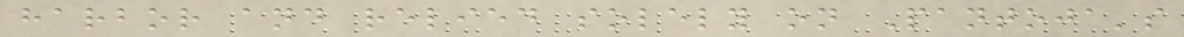harbor and relied solely on Pantoja's
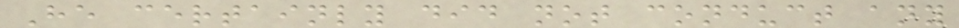He certainly did not conduct any
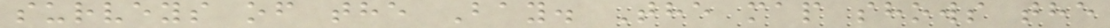surveys of the Bay. The map shows the
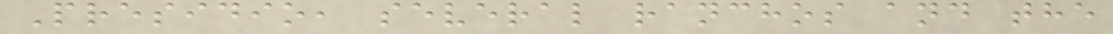Presidio, several ranchos and the
